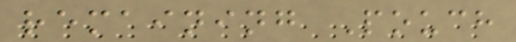remaining Pouch
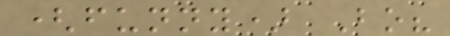(funny) Bo?
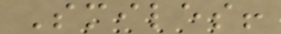Smiles!
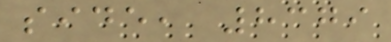side, 8379
